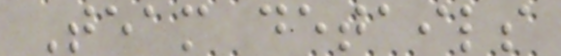Team details
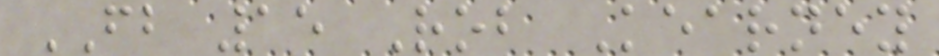FB 15 Rob Kearney
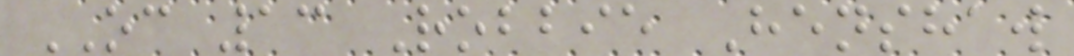OC 13 Robbie Henshaw
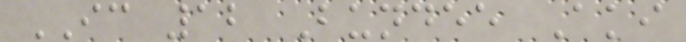IC 12 Bundee Aki
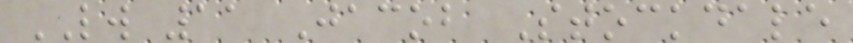LW 11 Jacob Stockdale
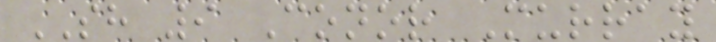SH 9 Conor Murray
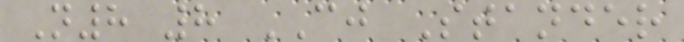N8 8 CJ Stander
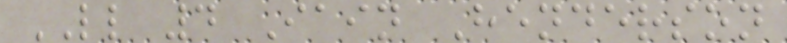LL 4 Iain Henderson
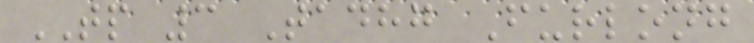TP 3 Tadhg Furlong
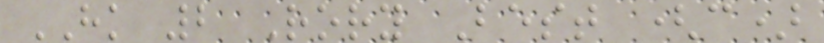HK 2 Rory Best (c)
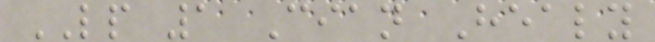LP 1 Cian Healy
